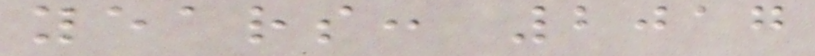years: 2017
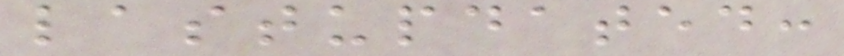lastupdated:
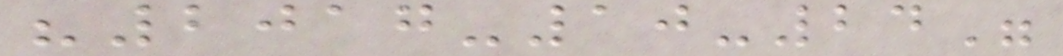"2017-10-24"
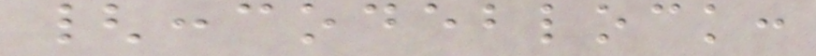{:codeblock:
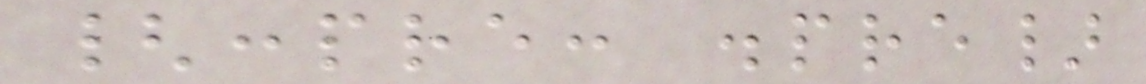{:pre: .pre}
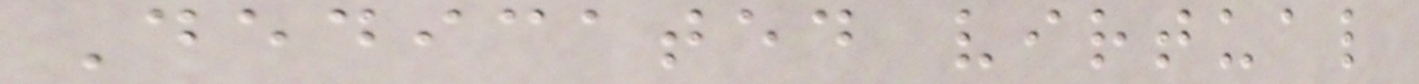Dedicated virtual
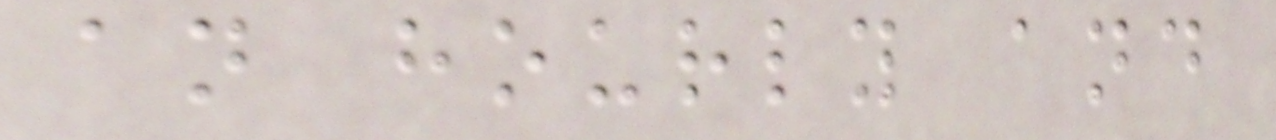an hourly and
